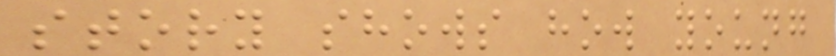story shows how young
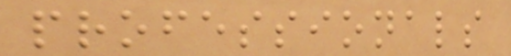professionals
